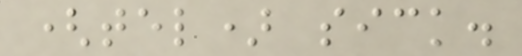(tel) sick.
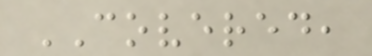COVERED,
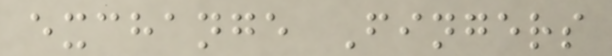exchange Fingers
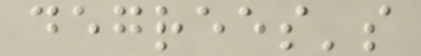degrees's
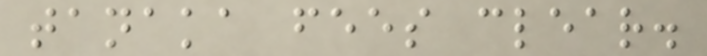tanaka fees clear.
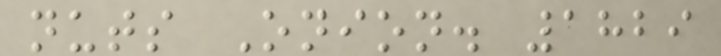nuts Onion. 1829
